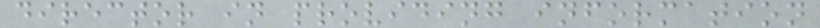director in providing information
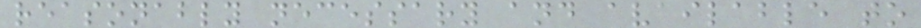reasonably necessary and available to
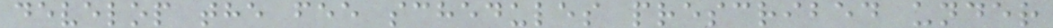develop the fee schedules prescribed under
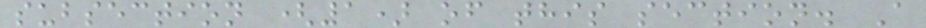subsection (1) of this section. A
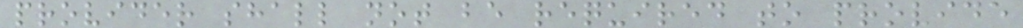provider shall not be required to provide
